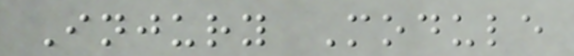Injury Module
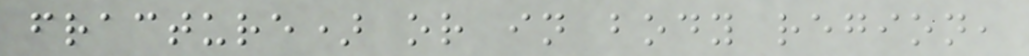fracture) or in body region,
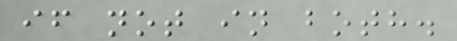if not in both.
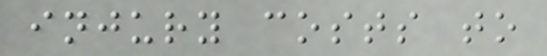injury costs to
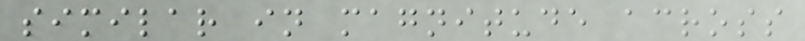similar in magnitude across
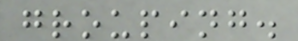grouping.
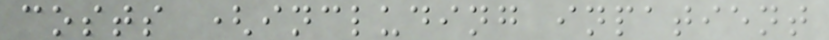costs (including inpatient
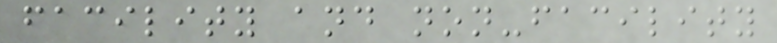facility and non-facility
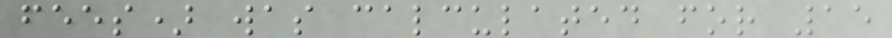fees) was calculated for 15
